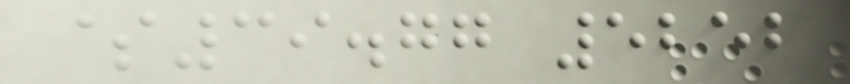$39.77 5252
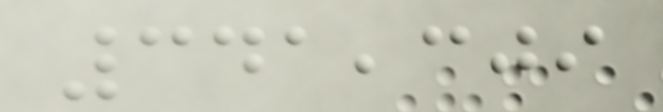341,309
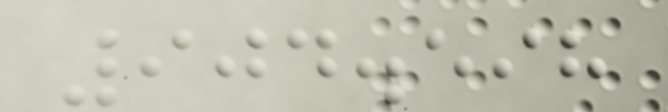904.598
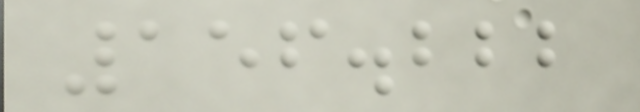156.222
